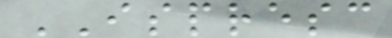ISPRESC
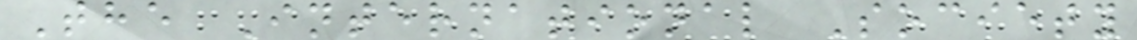The International Society
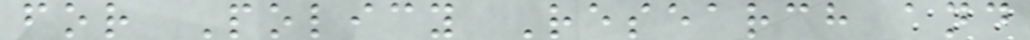for Policy Research and
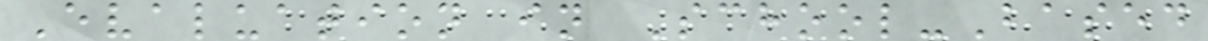Evaluation in School-Based
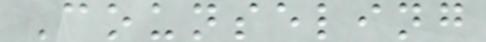Counseling
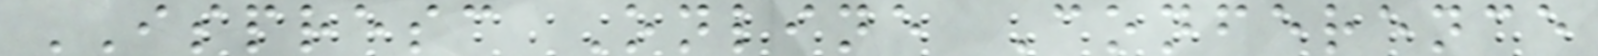ISPRESC Online Conference
